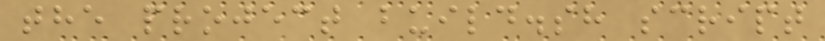the project build.sh script
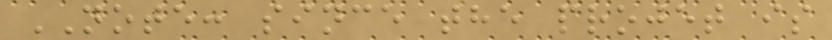NOTE: since the projet is
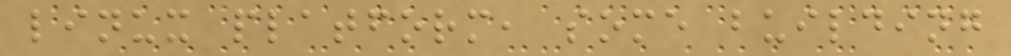linux platform, some building
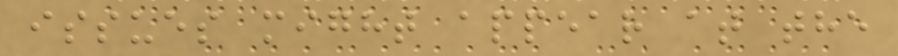issues might appear at the
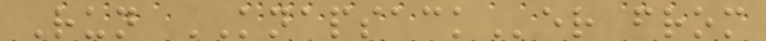Run KNAPSACKer from
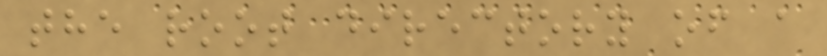the root directory of a
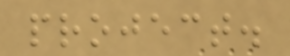project.
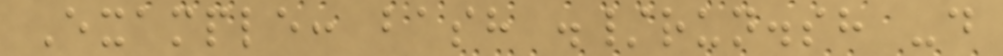Example: bash ./run.sh -d
